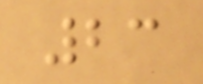23
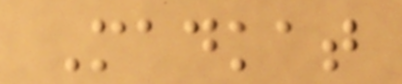Madkat
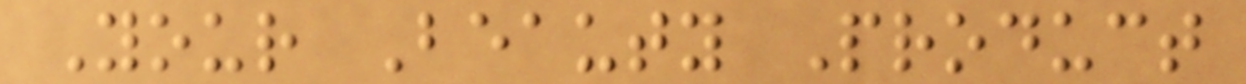Your Beauty Product
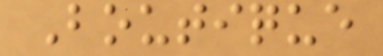Boutique
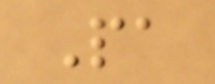Pa
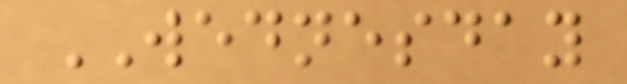WEDNESDAY
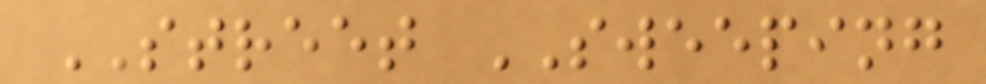STREET SWEEPING
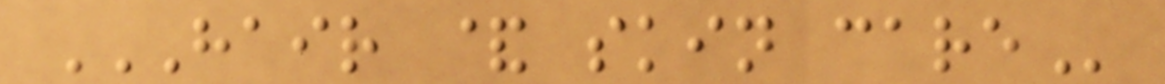HAIR & SKIN CARE
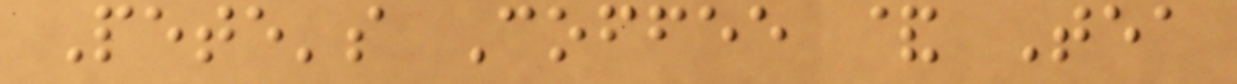Pete's Coffee & Tea
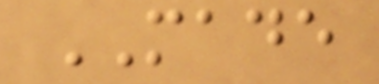MADE
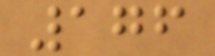176
